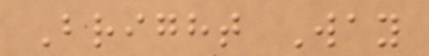Bright Way
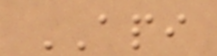API
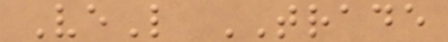VeL TRADE
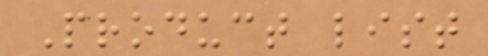Product list
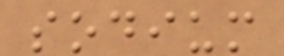sodium
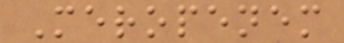Meropenem
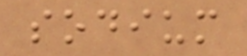sodium
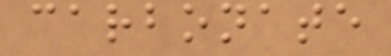carbonate
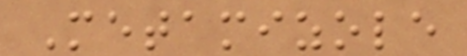Metamizole
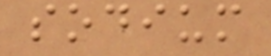sodium
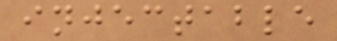injectable
